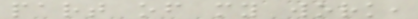part of my work,
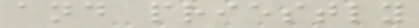and priestly
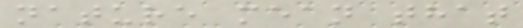nature mean that
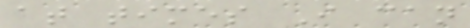at times I can
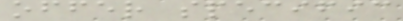offer specific
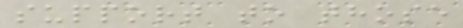support to those
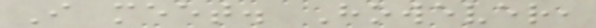I meet. However,
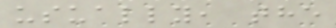usually, the
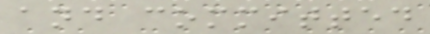and committed
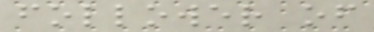follower of
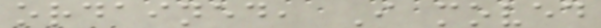ordained, I moved
